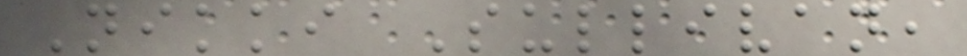Nikki Sullivan,
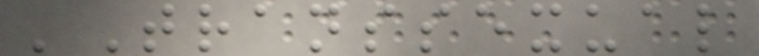'Transsexual
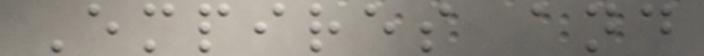Empires and
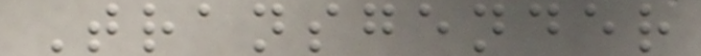Transgender
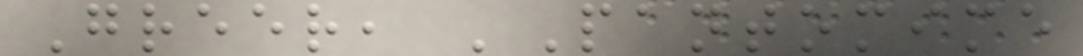Greer, 'Pantomime
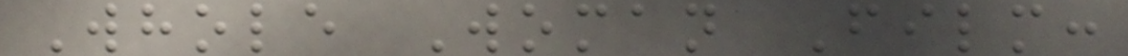Whole Woman Film:
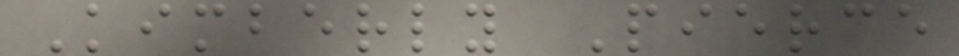Kimberly Pierce
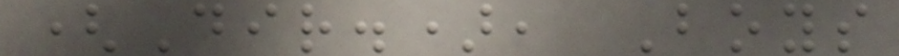(Dir.), Boys
